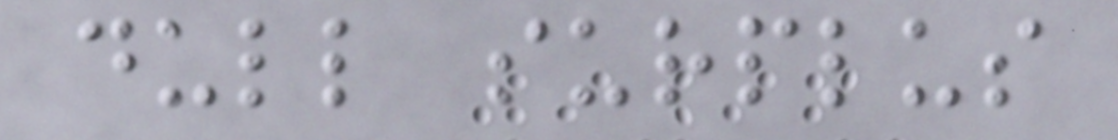dull surplus
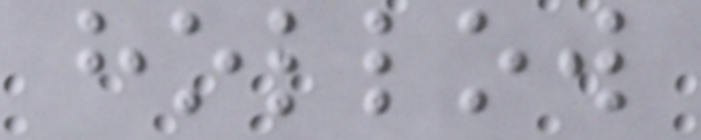hollow
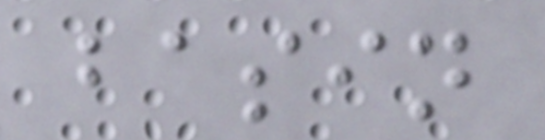basin
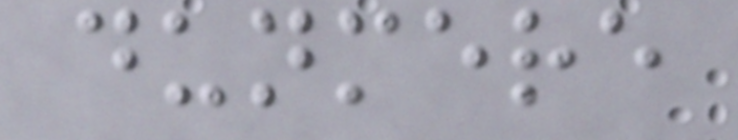dunmere
